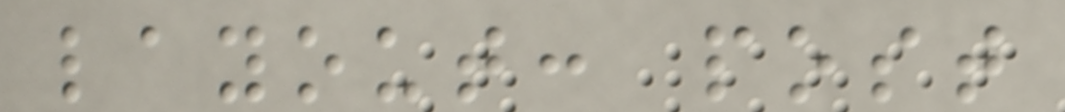layout: post
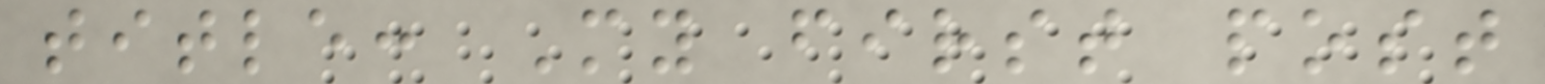title: My first post
